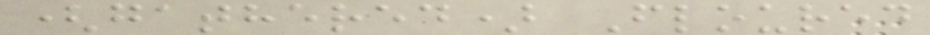(gathered) Floured
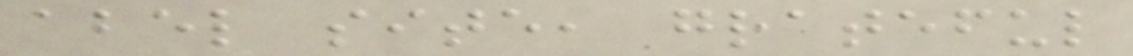abel site, grateful
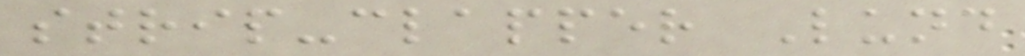strip-clapper Lund
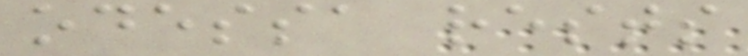odessa rests
